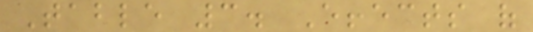Table 3. Effects of
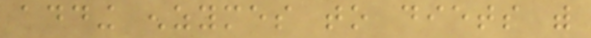adding enzymes to diets with
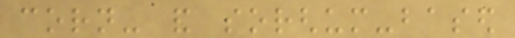corn- and sorghum-based
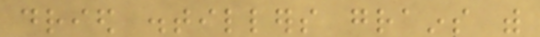dried distillers grains with
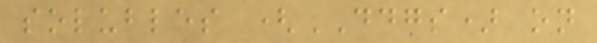solubles (DDGS) on
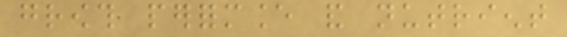growth performance and nutrient
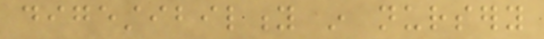digestibility in nursery
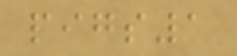pigs1
